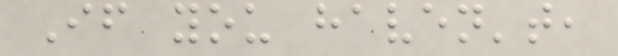If you haven't,
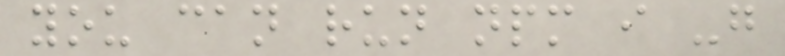you can run npm i -g
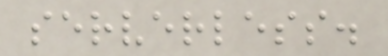serverless.
